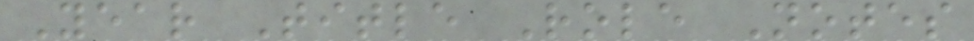Year Title Role Notes
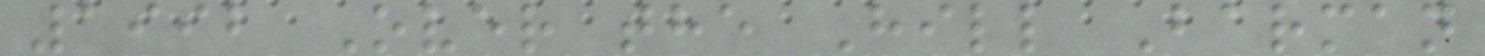1992 Over the Hill Barman
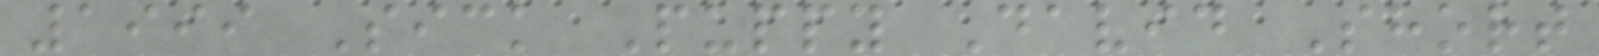1999 Sick Puppy David Short
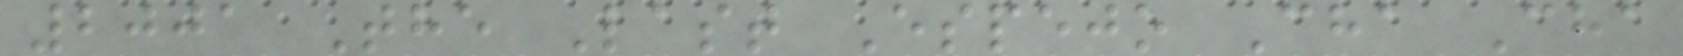2001 The Last Espejo Cha Cha
